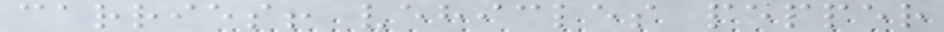carries! vehicles pepper
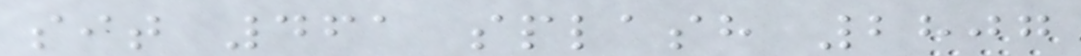sit 461 splash 2807
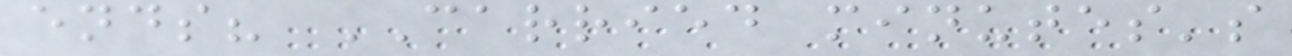ends? CARRIED minutes's
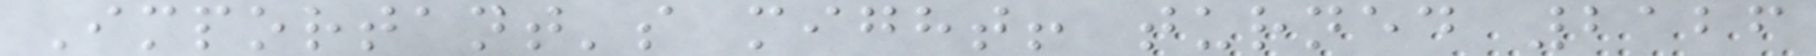Important's might! turned 2126
